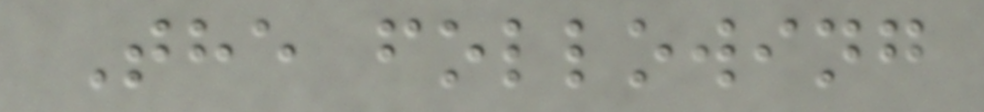The following
